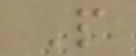P
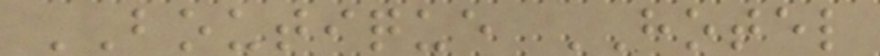BOUTIQUE HOTEL
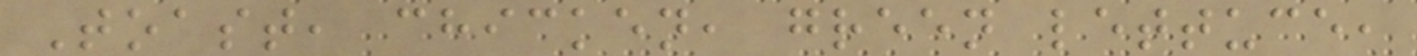Toast, chicken, green lettuce,
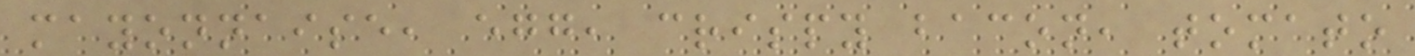mayonnaise, egg, crispy bacon, tomato
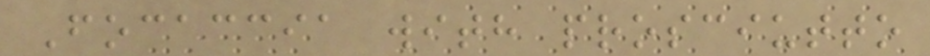Focaccia with prosciutto
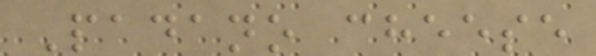Padano cheese
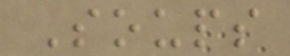Soups
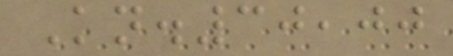Kn.30,00
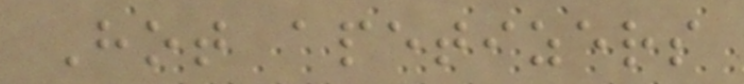Hot apetizers
